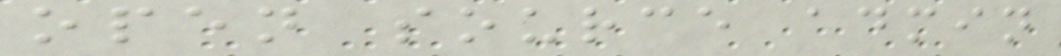open source admin
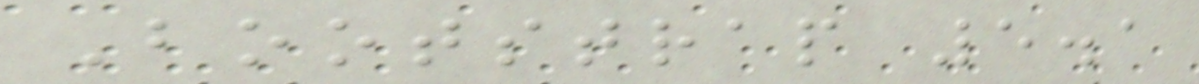Bootstrap 5.1
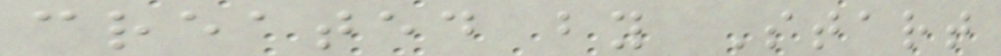created by Start
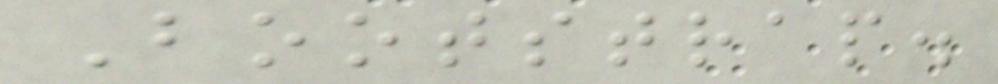Bootstrap.
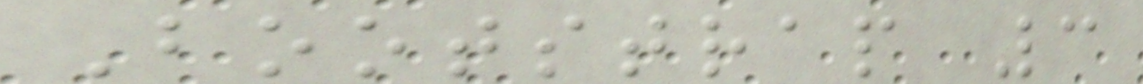Bootstrap 3
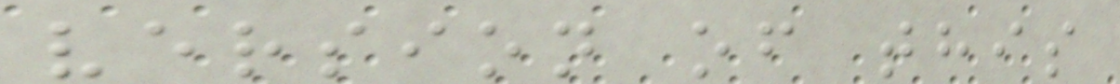version of this
